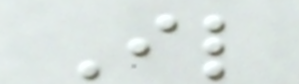Il
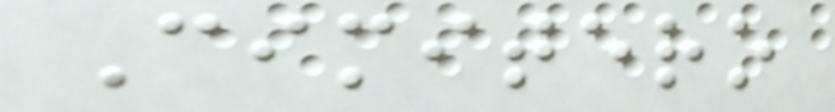Cimitero
